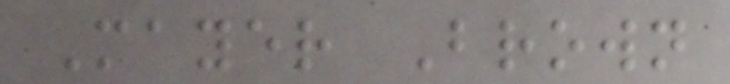Mayer Brown
